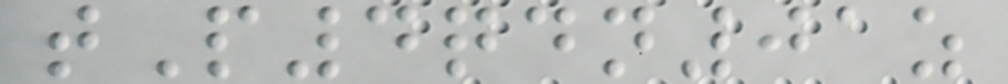tP4qdn01z
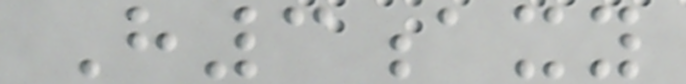H3axy
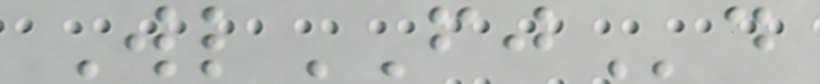WlFJd
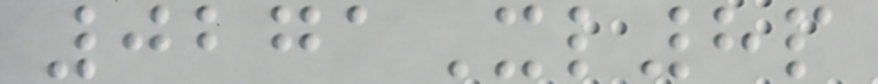0271Xl8p
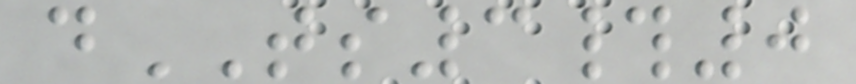dTS3#0
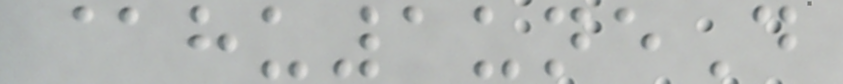@hu1uneD
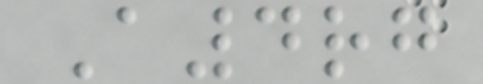A4rg
